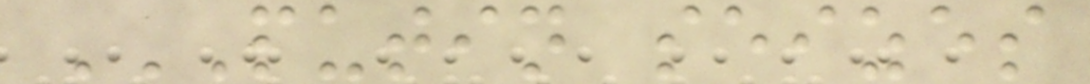PUTIN SEIZES
